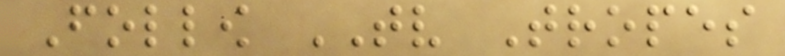Follow TV Tropes
